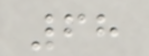68
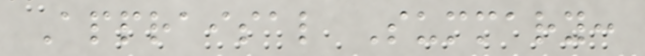Appraisal Summary:
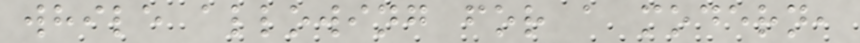while allowing for a modern,
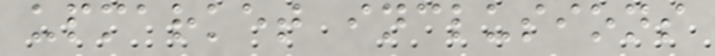upmarket inclusions
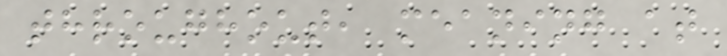throughout, meaning at
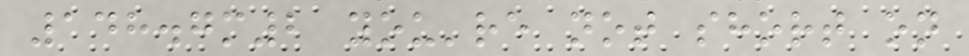148.7m2 you're not short on
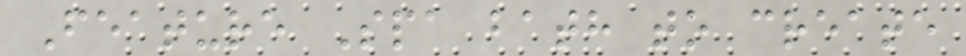Feature Spa bath to create
